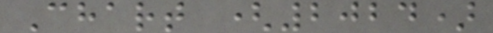Chart (2024)
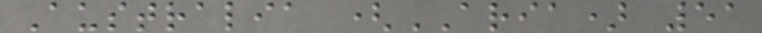Australia (ARIA) 51
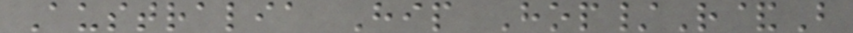Australia Hip Hop/R&B
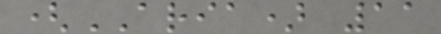(ARIA) 11
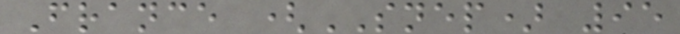France (SNEP) 95
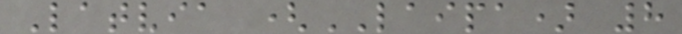Latvia (LAIPA) 8
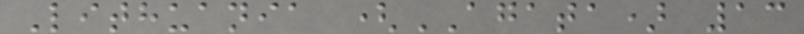Lithuania (AGATA) 13
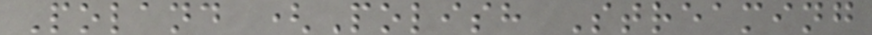Poland (Polish Streaming
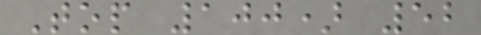Top 100) 52
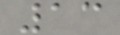13
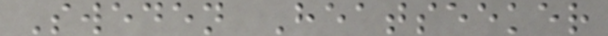Sweden Heatseeker
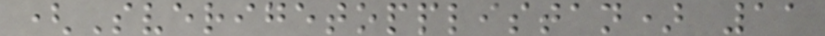(Sverigetopplistan) 11
